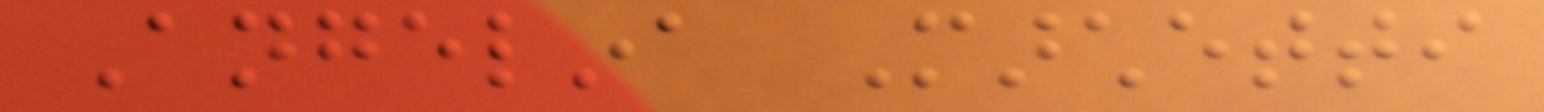Angelina Marchetti
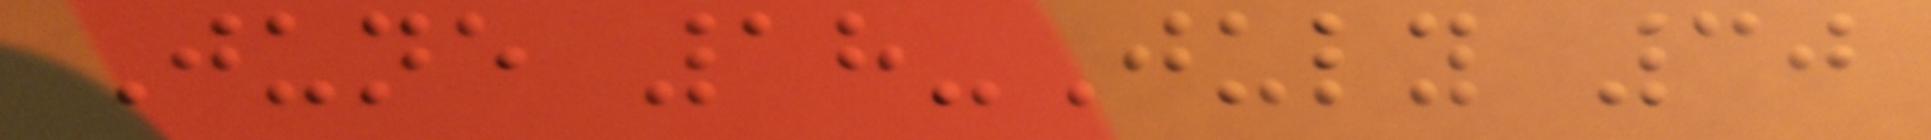June 18-July 30
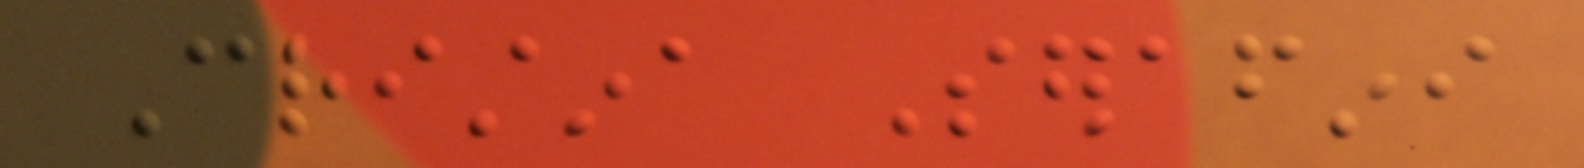Cristina Serafini
